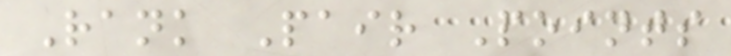Rank Pair Points
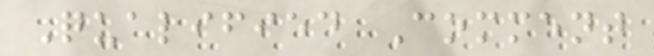Qualified Comment
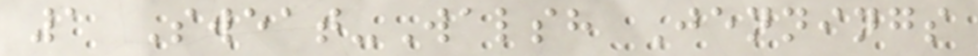1 Sweat-Walsh Jennings
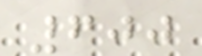600
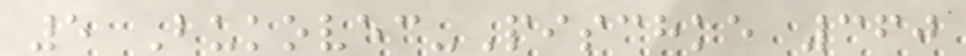5 Bukovec-Pischke 360
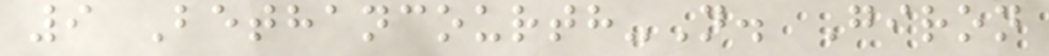9 Bethancourth-N. Giron
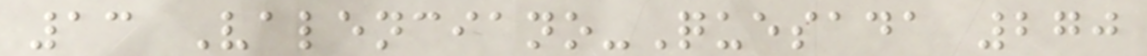13 Valenciano-Quesada 270
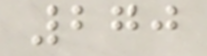270
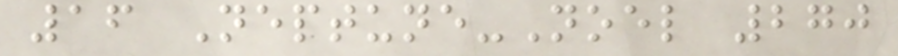16 Neptune-Noel 270
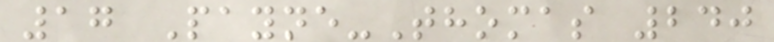17 Payne-Thomas 240
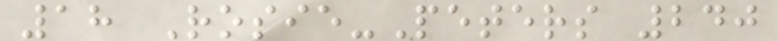18 Rosie-Peters 240
